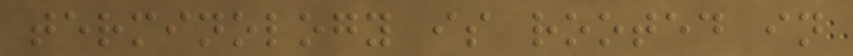terminology is rooted in
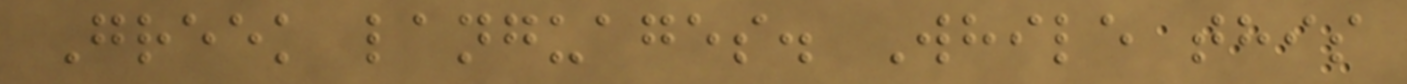Greek languages. While this
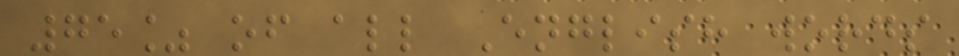75% of all English words
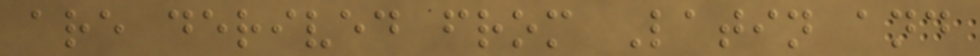are derived from Latin and
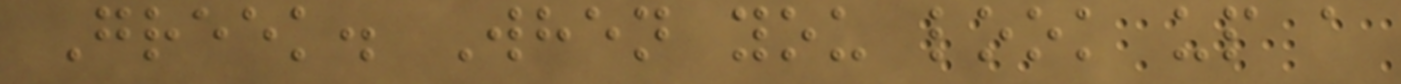Greek. When you look up a
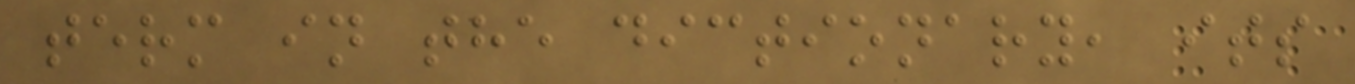term in the dictionary, its
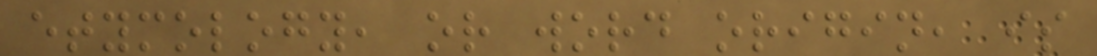etymology, or word origin, is
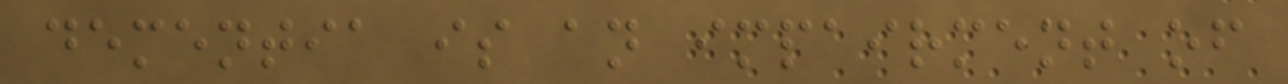dementia is an impairment of
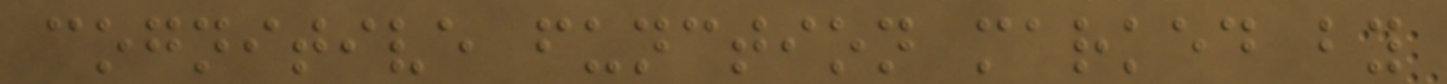cognitive function marked by
